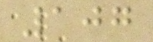107
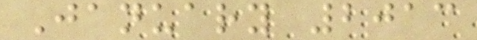January 2013
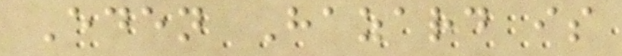Eden Hazard is
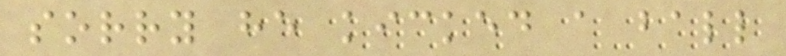sorry he kicked a ball
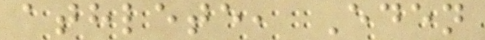athlete, Eden
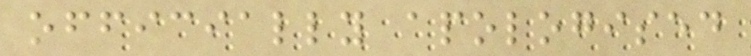officially apologised
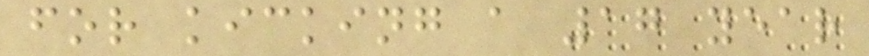for kicking a 17 year
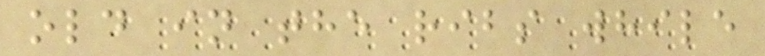old in the ribs while
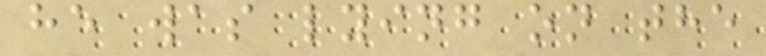he was lying on the
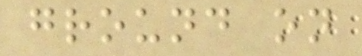ground on
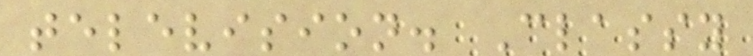television. Classy
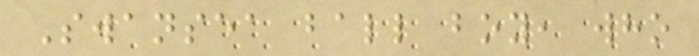Swansea ball boy, who
